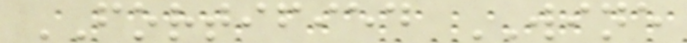FORTIFIED WINE
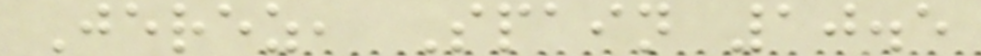Jerez, Spain 10.5
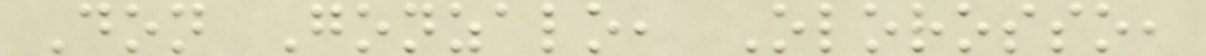Don Gonzalo, Olorosso,
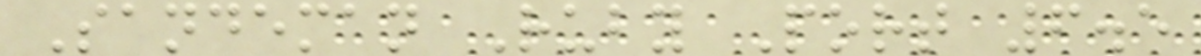Sandeman Ruby Port 6.5
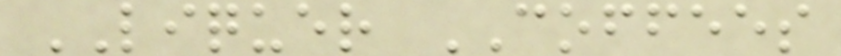LIQUER COFFEES
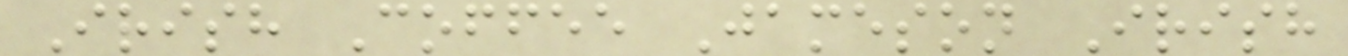Irish Coffee Jameson Irish
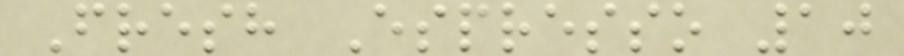Fresh Espresso 10
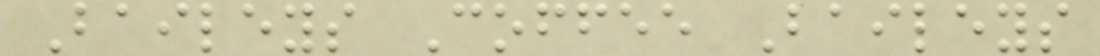Baileys Coffee Baileys
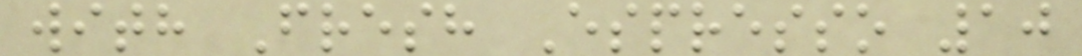with Fresh Espresso 10
